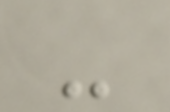-
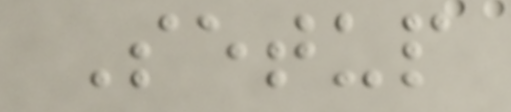Setup
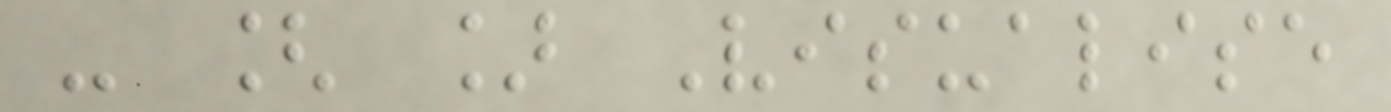- [ ] Visualise
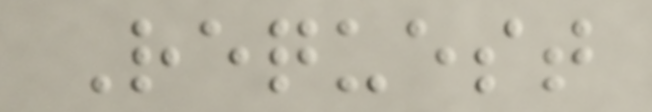Request
